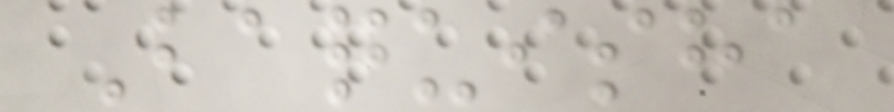Baquisha
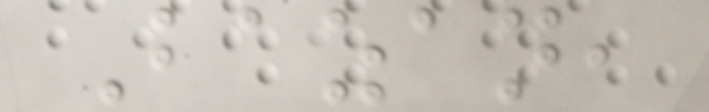Bazan,
